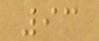93
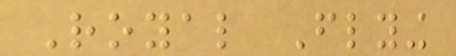Royal Flying
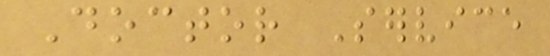Doctor Service
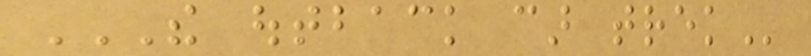THE OUTBACK CAR TREK
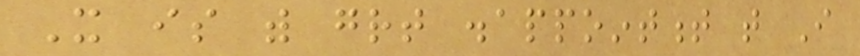It is with great disappointment that I
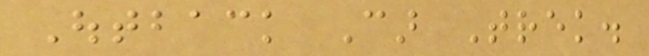Outback Car Trek.
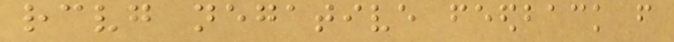receiving negative feedback from
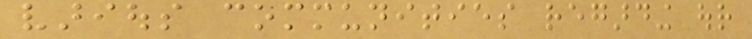various communities regarding our
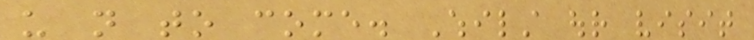us not to come. Whilst our visit
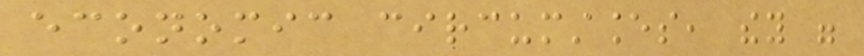economic circumstances, they were
